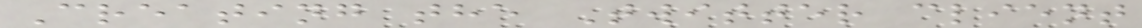Creating the Twitter client
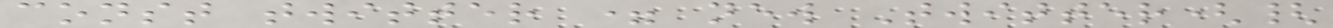const twitter = new Twitter({
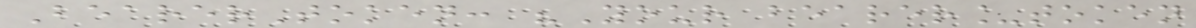BearerToken: "Your bearer_token
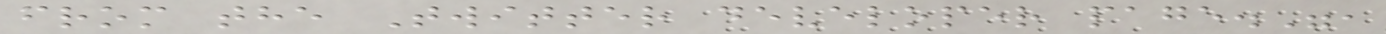from the Twitter developer page.",
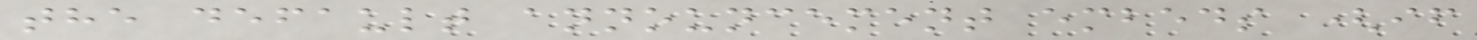the default announcement embeds (if
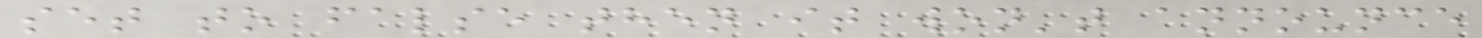set to false then it won't announce
